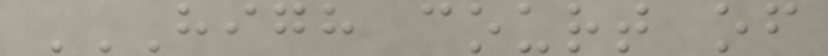HIGH COURT OF
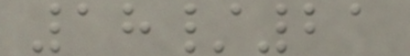18/21
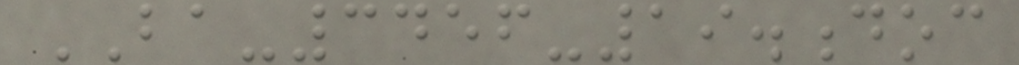BA-3456-19.doc
